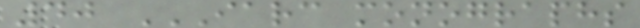40 IARC MONOGRAPHS
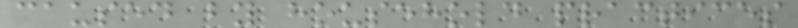caused by household practices
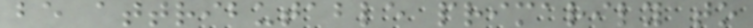be attributable primarily to
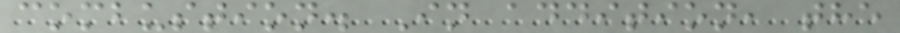combustion. In addition, the
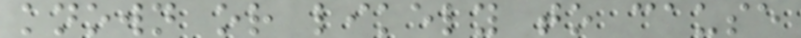known or likely to cause
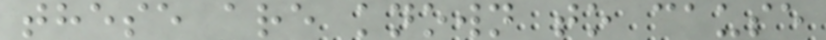these are known to cause
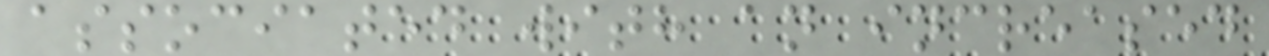associated with an increased
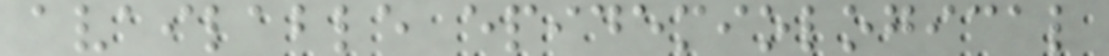available epidemiological
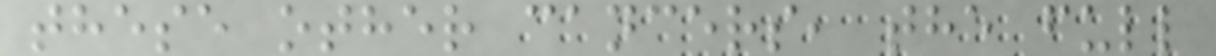these other cancers, the full
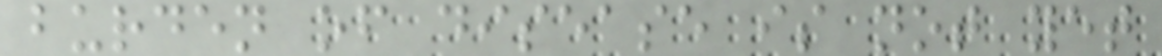burden of disease is not yet
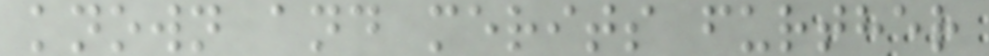known and merits further
